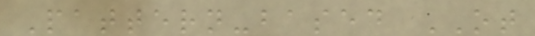Pattern-based OT
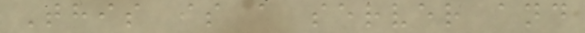This is a server and
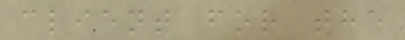client for the
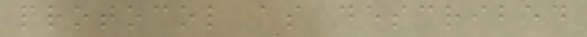protocol as described
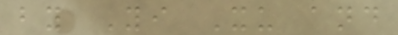by Yi Xu and
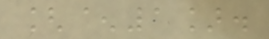[^1].
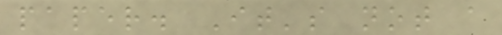paper. It's not a
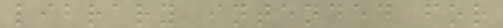library intended for
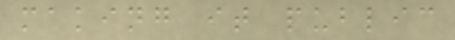making it public
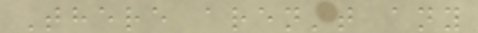There aren't any
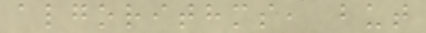algorithms, but
